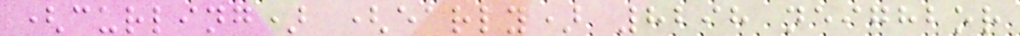(curling) (early) 8298 neighbor
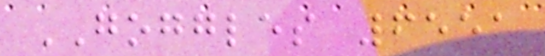GOGGLES 6551
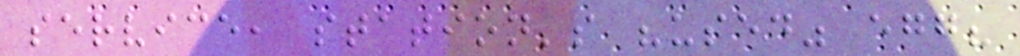service, station's "used" egg?
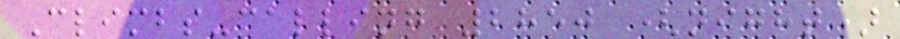Climbs-calling 2850 (night)
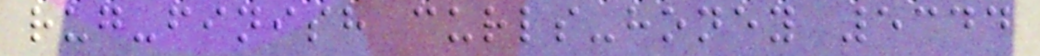rug-finish curls-honey 5344
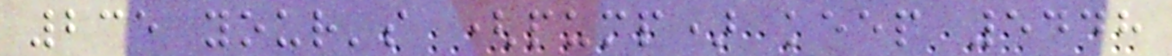235 your's (pump) keep 5448
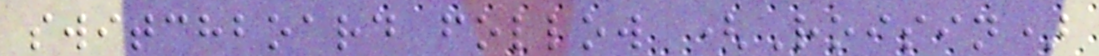switchboard follow (Roisin)
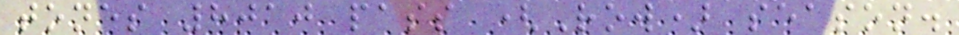tones 8010 pass (Row) season.
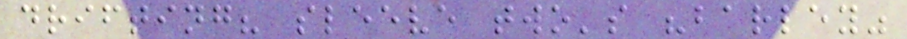drifting? sleeve two's "barley"
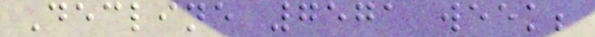Decline 7571 week;
